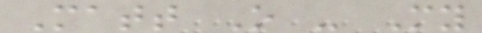Matt O - My
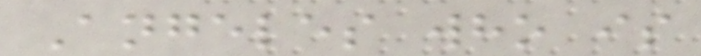Angeles who is
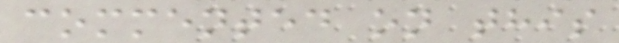commented on this
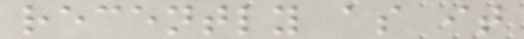recently as it
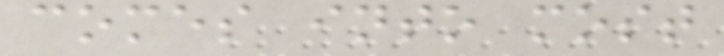comes into most
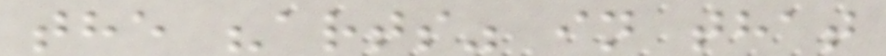the "arts" in that
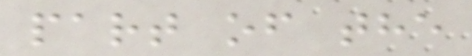part of the
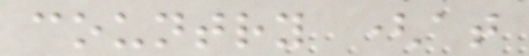country (at
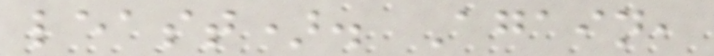least). Again,
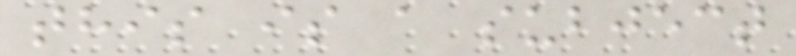this is a subject
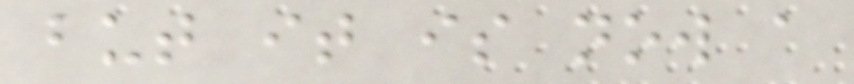but it is now a
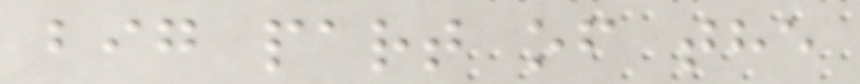big part of the
